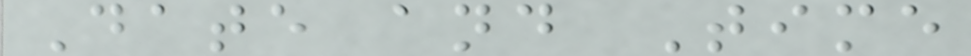Date and Time
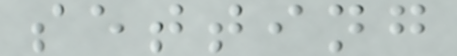setting
